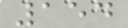154
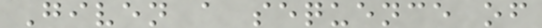Given a sequence of
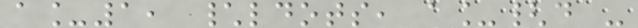a_1, \ldots, a_{d -
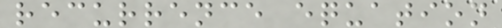recurrence equation
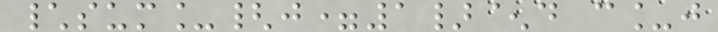\sum_{j=1}^d c_j
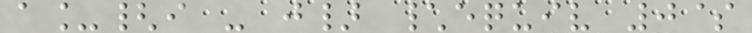a_{i - j} \equiv 0$
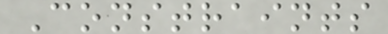Constraints
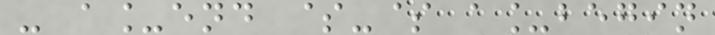- a_end $-$ a_begin
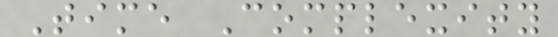Time Complexity
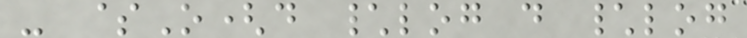- $O(d \log d \log
